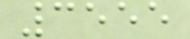3555
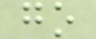go
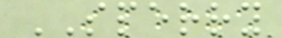SPERRY
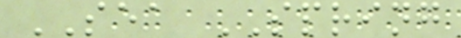SEA SPRING
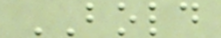BOLD
